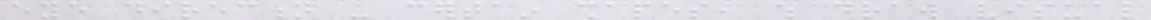eye direction - certain shapes, which draw visual
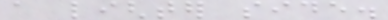a lighter side.
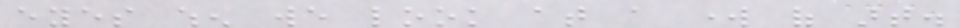eyes when we look at a work of art.
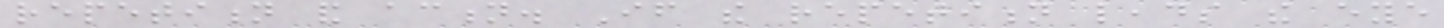repetition and action. If the repetition leads the eye
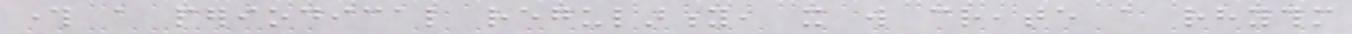through a periodical regularity, it will create a rhythm
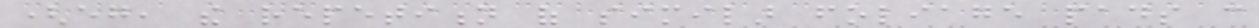(eg, the repetition of similar foliage pads can
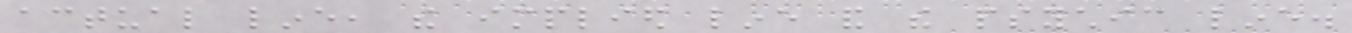actual line, the implied line and the psychic line.
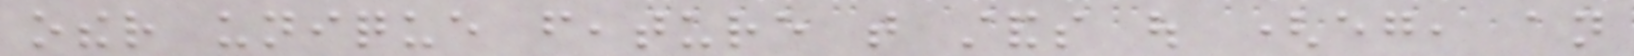other unique feature that stands out (eg, an
